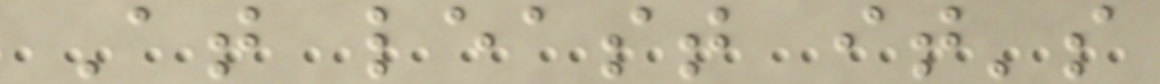At least it's
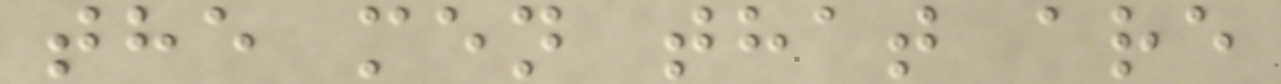the men that are
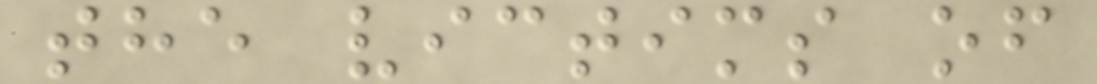the victims of
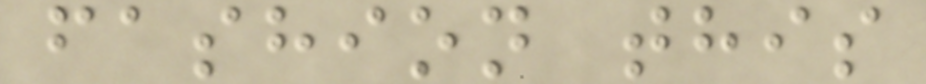fashion this
